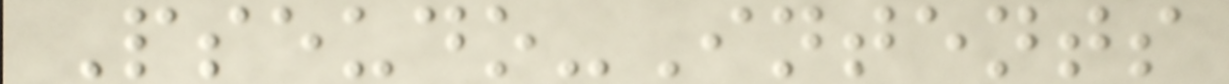Pseudo-Intents
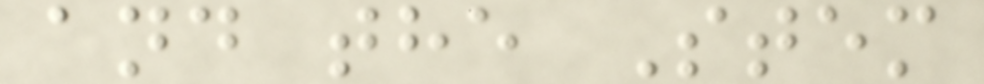and the Stem
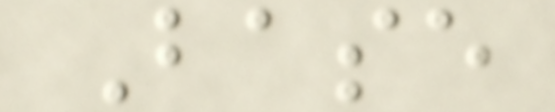Base
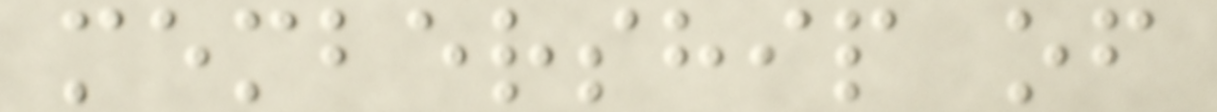membership of
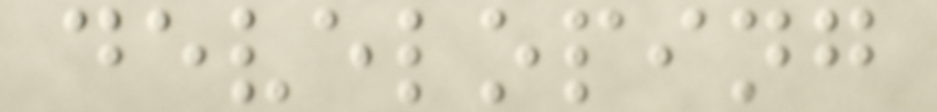developing
